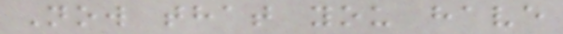Now that you have
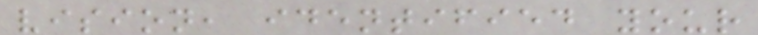vision, identified your
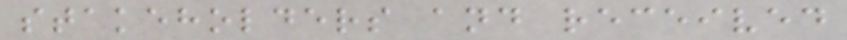stakeholders and received
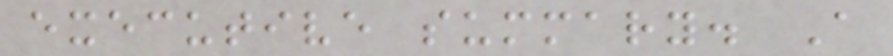executive summary. A
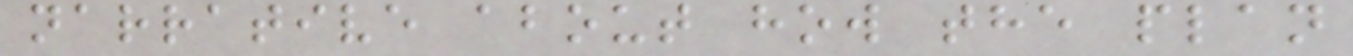narrative about how the plan
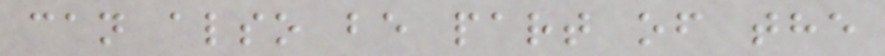can also be part of the
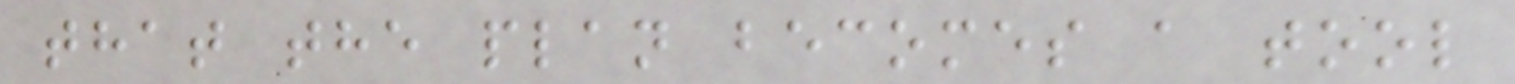that the plan becomes a tool
